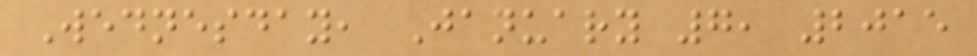Wednesday, January 7, 2015
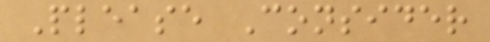Please Consider
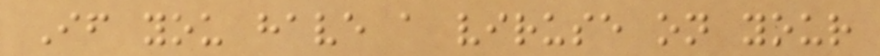If you have a viruse on your
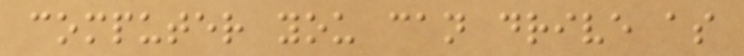computer you can drive as
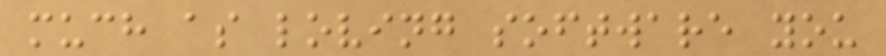much as loving software you
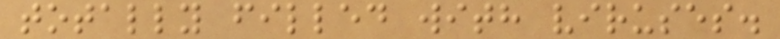totally filled with viruses.
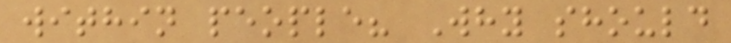within people? Why should
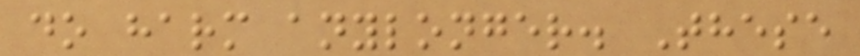do harm anylonger. These
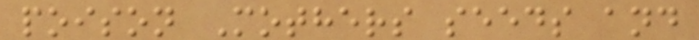poison Mothers seeds and
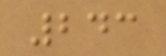243
